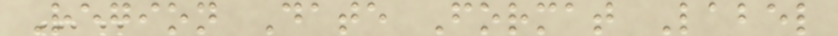Region Date Format Label
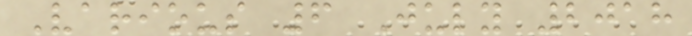Various 6 July 2018
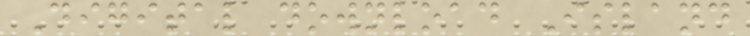Digital download Island
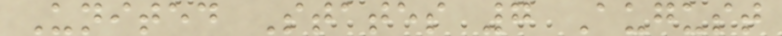United States 7 August
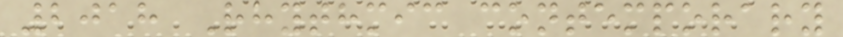2018 Rhythmic contemporary
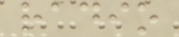radio
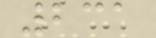231
